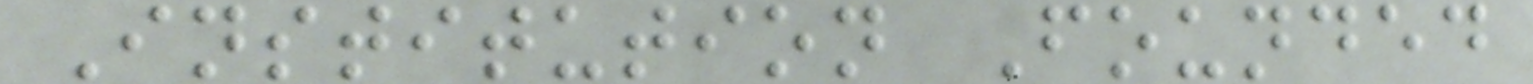Institution Founded
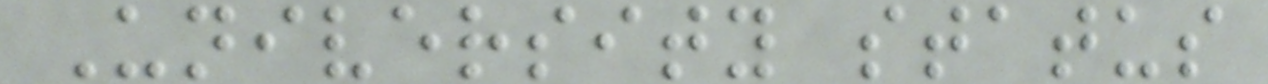University status
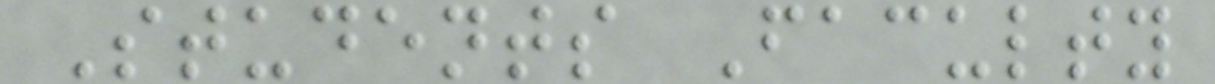Students Faculty
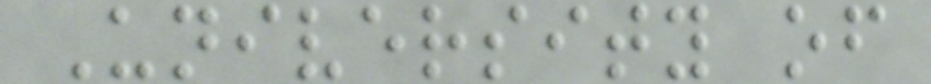University of
